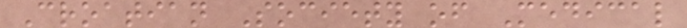Croatian Society of Medical
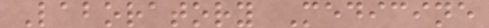Laboratory Medicine
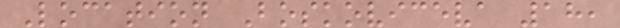Location Boskoviceva 18,
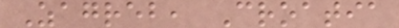Zagreb, Croatia
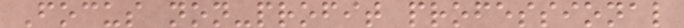Focus non-profit professional
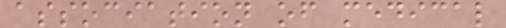association of medical
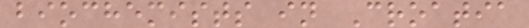biochemists in Croatia
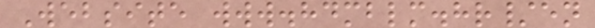Website www.hdmblm.hr/en
